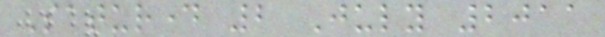Saturday 2 July 2011
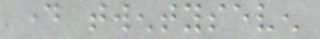day twentyseven
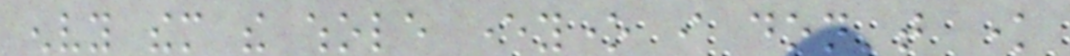envy them the whole everyone i don't know
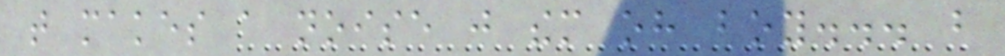that makes a noise just them oh boy... but
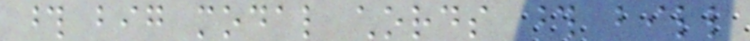those big modal chords those bill
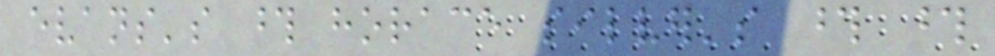evans's those horace silver's those those
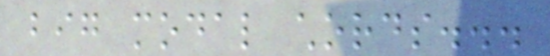big modal chords...
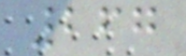267
